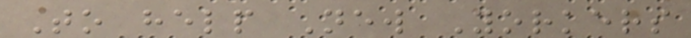To help New Yorkers
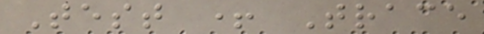Test + Trace
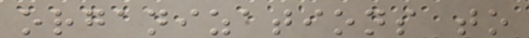organizations to
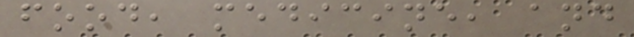food, medicine, and
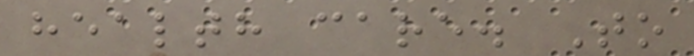health care. To
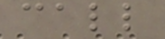call
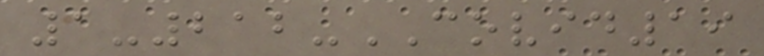1-212-COVID19
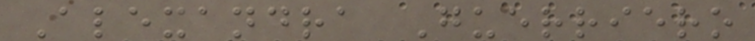Alexandra Guerriero
